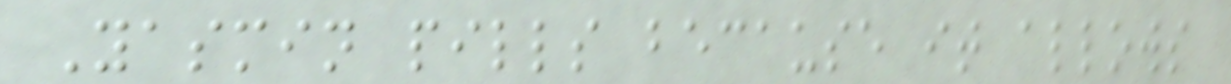Yasmin pills because it allows
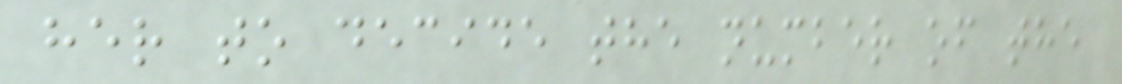her to decide the number of the
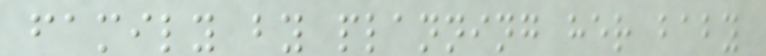family by planning her baby
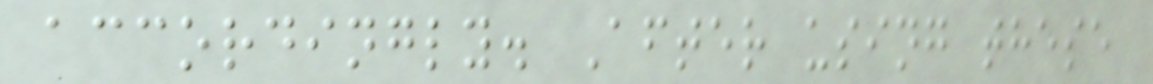accordingly. After using these
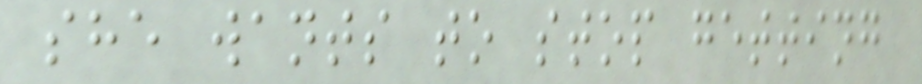she wants to stop getting
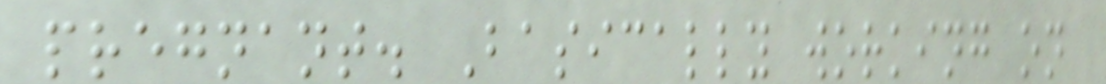pregnant. Basically working on
